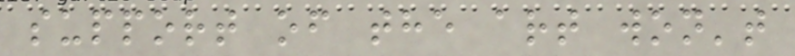support of the art won't
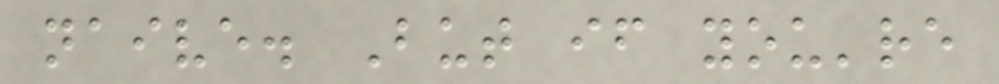naive. But if you're
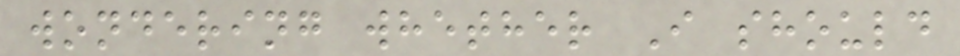wondering whether I should
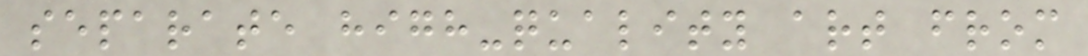separate high-quality art from
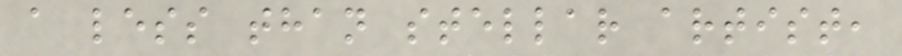a less than stellar artist,
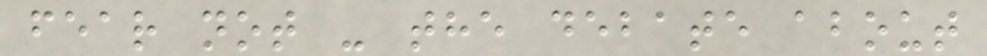fear not - the debate about
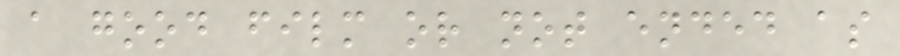a good film or not ended as
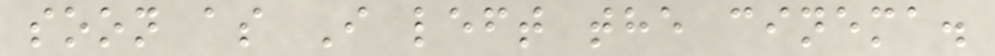soon as I left the cinema.
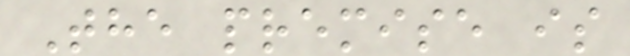The premise is
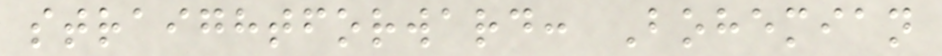straightforward: Bohemian
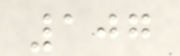107
